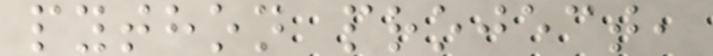python project,
